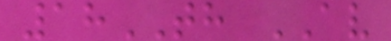18TH AV
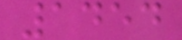1454
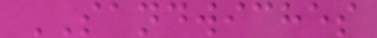SANDWICHES
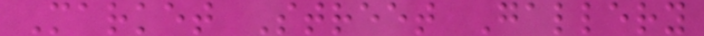Market Street Gallery
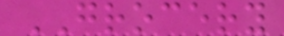GROCERY
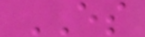ES
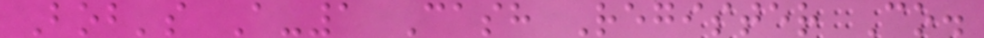Bob's A-1 Cash Register Co.
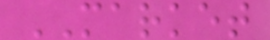MARKET
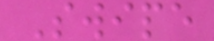Swipe
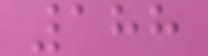188
